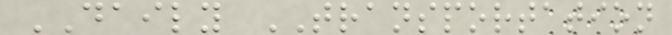DAILY TRANSPORTATION
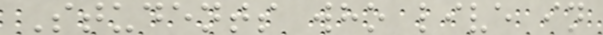Students who live in
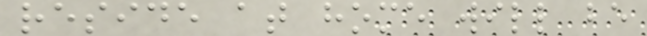reside at home will be
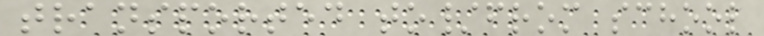transported to/from school
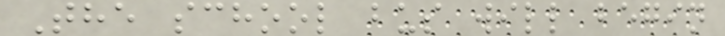The school bus will begin
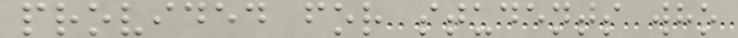provided for students who
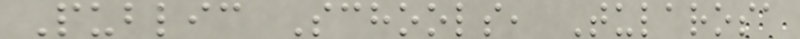Public Schools, Tularosa
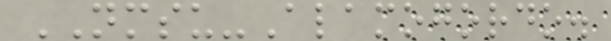NMSU-Alamogordo.
